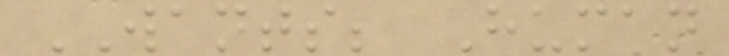WANTS; Human
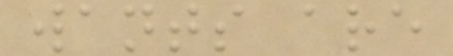wants are
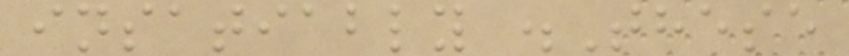insatiably .These
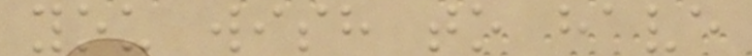you wish to have
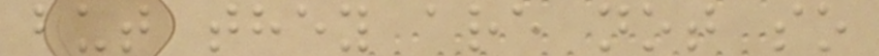but they are not so
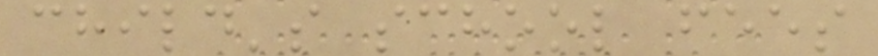child's school fees
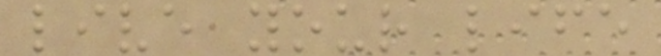live your life
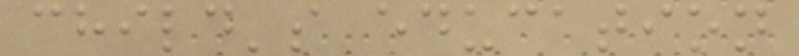child's education
